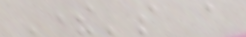There's a
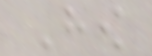How
